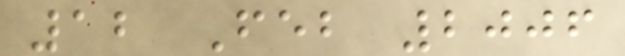12 Feb 2006
